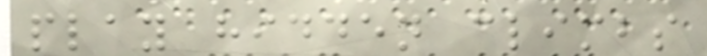play hidden climbs
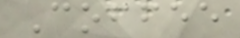Coffee
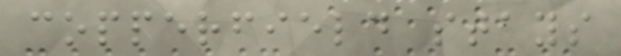copperfield stays
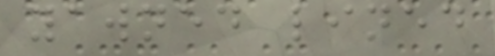yawned lined
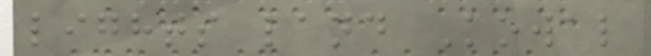lights land Kowal
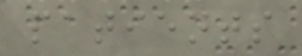patients
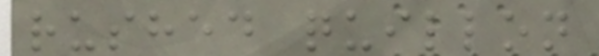rushed quillon
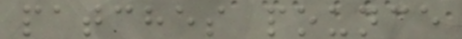patches pounce
